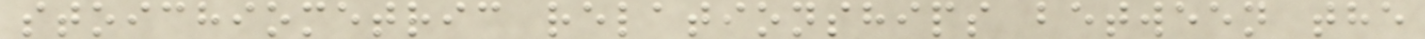stoichiometric relationships between the
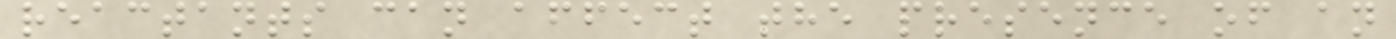reactants can affect the presence of an
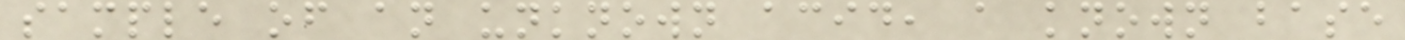sample of an unknown acid, a known base
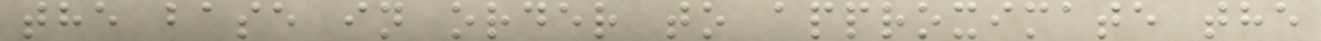the base in order to approximate the
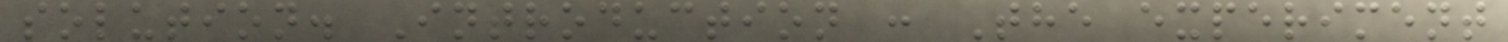solution. Introduction : The experiment
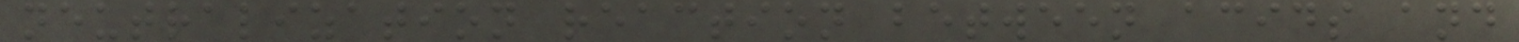neutralization reaction between acids and
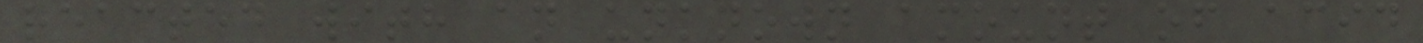reacted with an unknown amount of acid
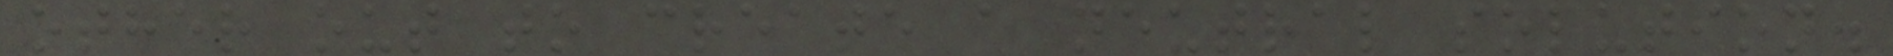other out to create a neutral solution.
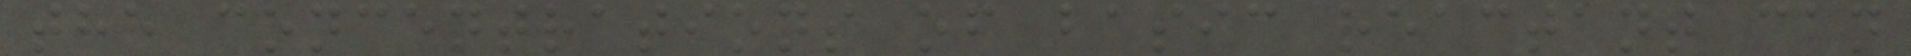the concentrations of basic reactant can
